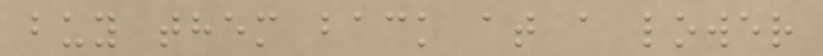buy them back at a lower
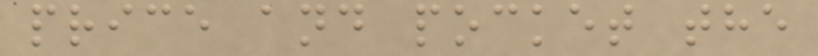price and pocket the
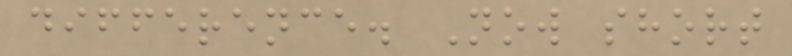difference. Now short
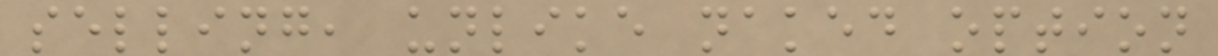selling, unlike naked option
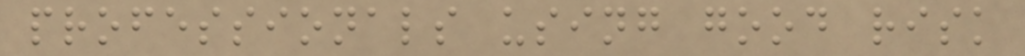professionals using good risk
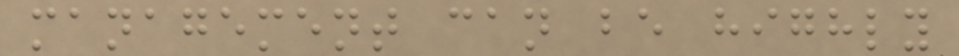management can be highly
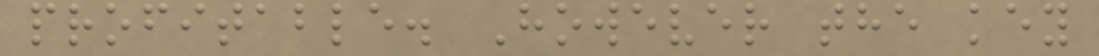profitable. However the key
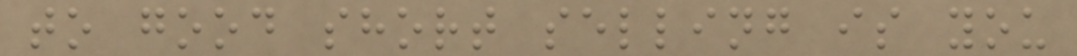to good short selling is you
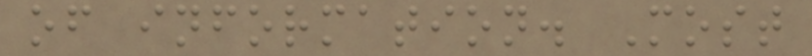of information. Most
